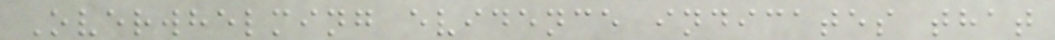Overwhelming evidence indicates that
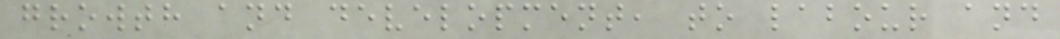growth and development, to labour and
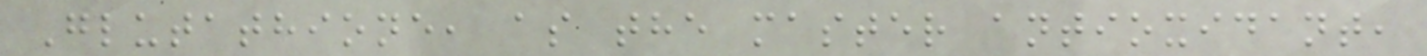Glutathione, as the master antioxidant,
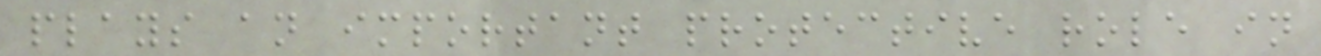plays an important protective role in
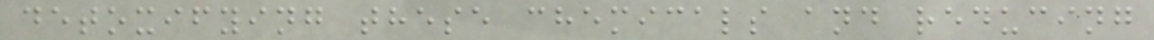detoxifying these chemicals and reducing
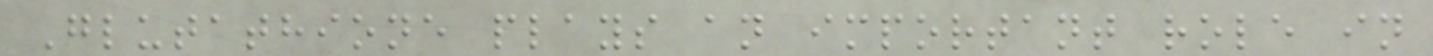Glutathione plays an important role in
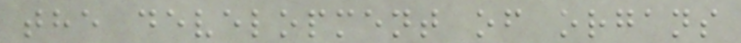the development of organs
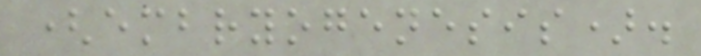(embryogenesis).
